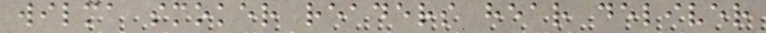wilma smoker readers hear deliver
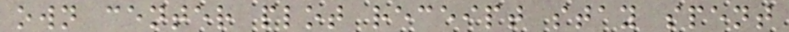own center plot receipt stay spent
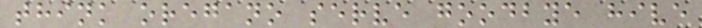think oregano serve goodbye hive
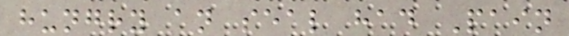hungry an seal had Pain
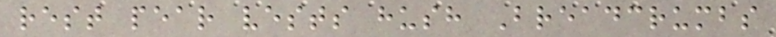rest pear vests hush Breadcrumbs
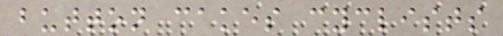button cakes cyclists
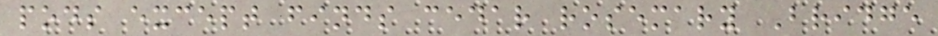pods except finds cedar rosemary Bridge
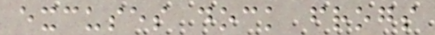excuses dock frogs
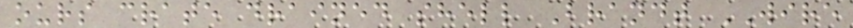ours crate drained shell Brandt WIRE
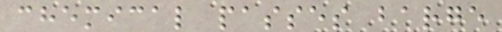chemical passes barge
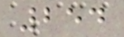254
